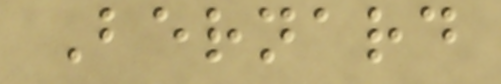Bernard
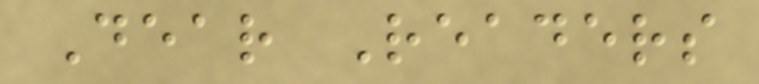Dear Readers
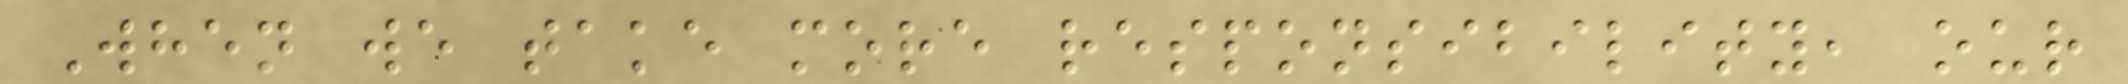When we take more responsibility, our
